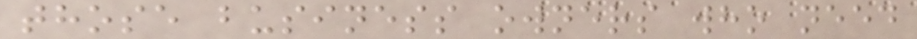those business owners who need
